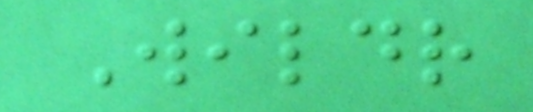Wildr
